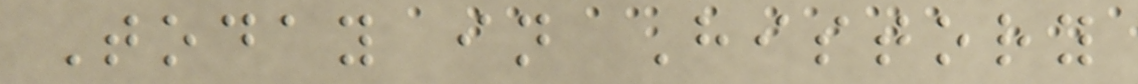Today in History
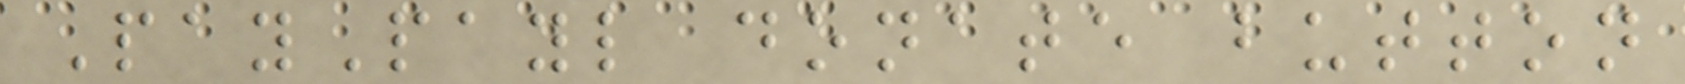PayPayl donate button
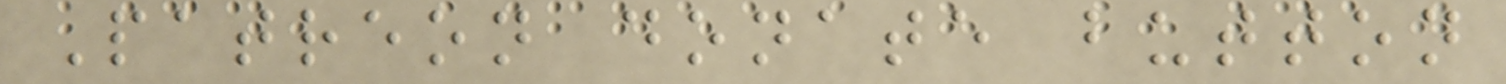Patreon donate button
